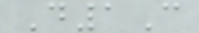D1C
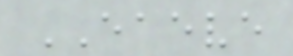EAEVE
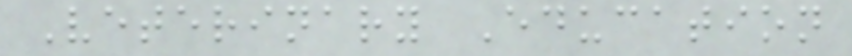Veterinary Education
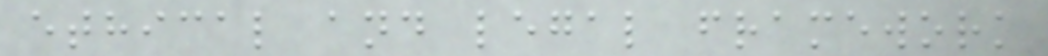ethical and legal framework
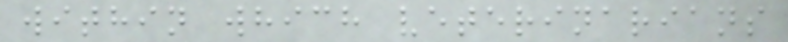within which veterinarians
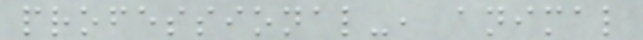professional-, animal
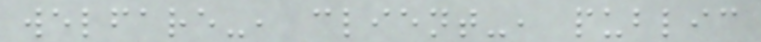welfare-, client-, public
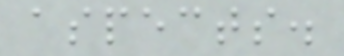aspects.
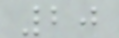20
